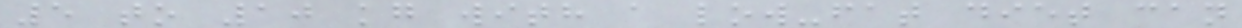5 to 10 kg with a low-fat diet can
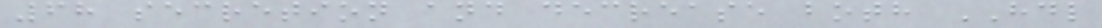68 secretion and decrease both HDL
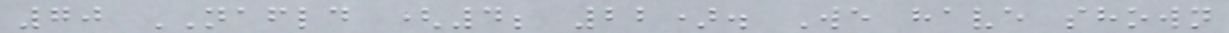70 NAFLD (4; 22). We have shown
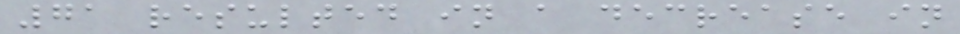71 resulted in a decrease in
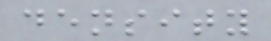density
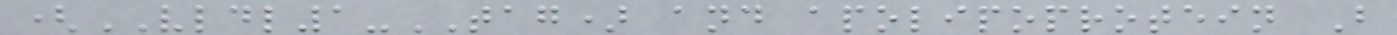(VLDL1-TAG) and apolipoprotein B
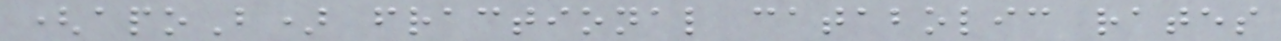(apoB) fractional catabolic rates
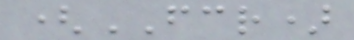(FCR)
